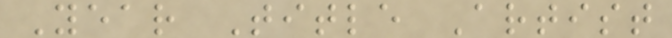Year Title Artist
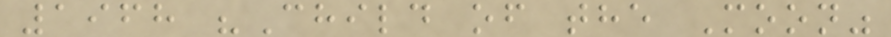1968 "Child of the Moon"
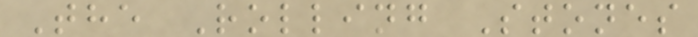The Rolling Stones
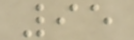95
